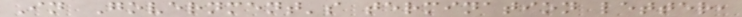In Government's termination letter,
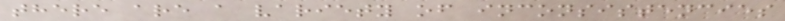there are a variety of inconsistencies
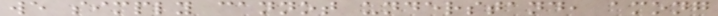we simply cannot understand, among
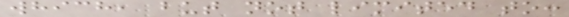which, but not limited to:
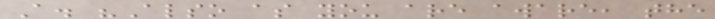A. "Also as you are aware, the
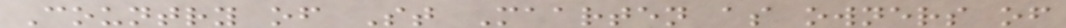Country of St Maarten as owners of
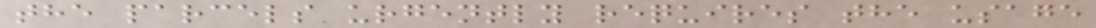the parcels urgently requires the usage
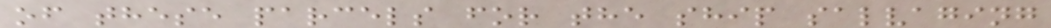of these parcels for the ship salvaging
